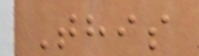This
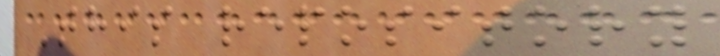This repository
